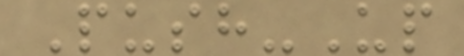Push-Up
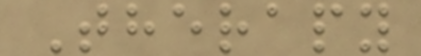Therapy
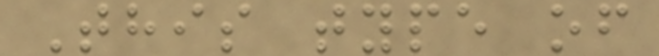This type of
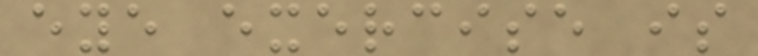eye exercise is
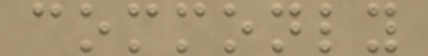commonly
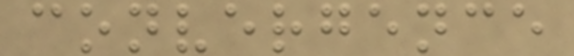convergence
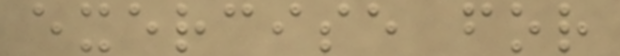exercise for
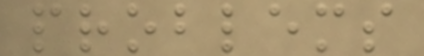problems
